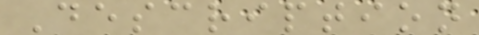Description
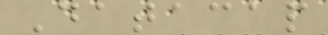Datacap
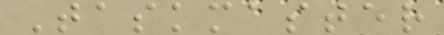Taskmaster
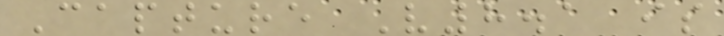Capture V8.1 is
